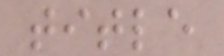title
